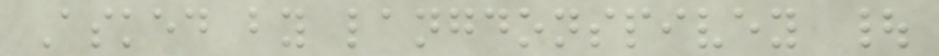Asked by langdonspivey |
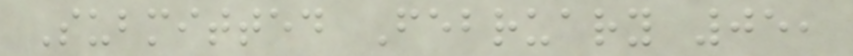Submitted February 05,
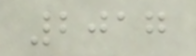2017
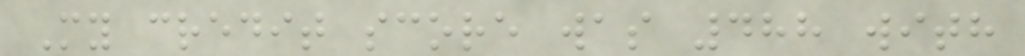My credit score was 488 with
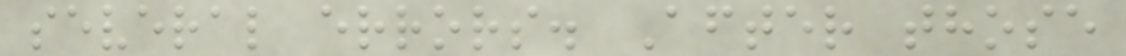several errors. After those
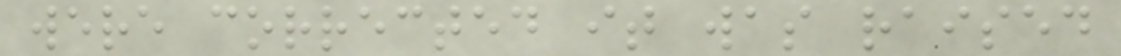were corrected it was raised
